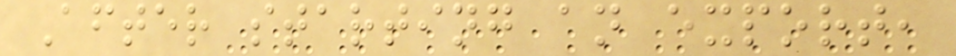After starting an export,
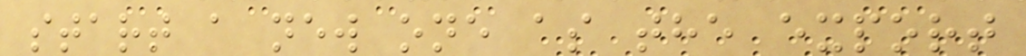start a new one as the export
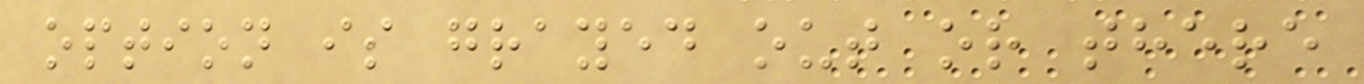option is grayed out or there
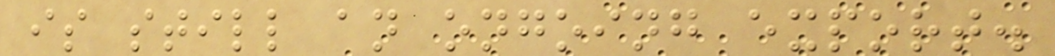is still an ongoing export.
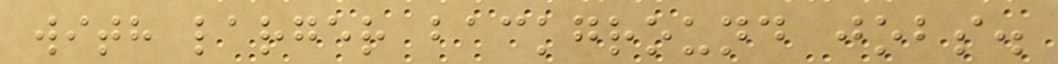with larger background jobs.
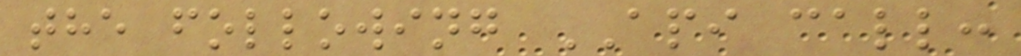the following API call:
